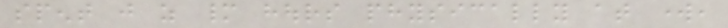spent just as many hours physically at work,
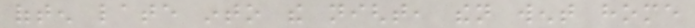often late into the night, then went home
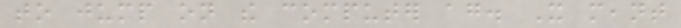to jump on the computer again. It meant
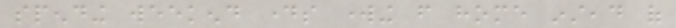spending weekend days working from home instead of
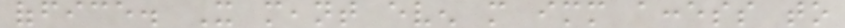office. It meant even more immediate access to
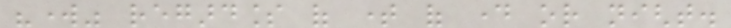"work" regardless of time of day or night.
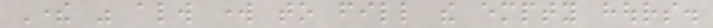There was always work to fill the empty hours.
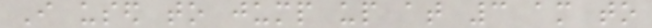I used to jump up at 3 am to
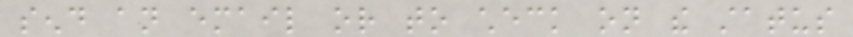send an email or to check on the status
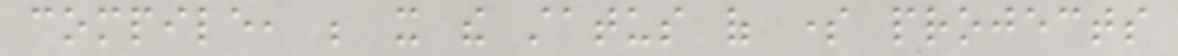compile, be it the status of some projects
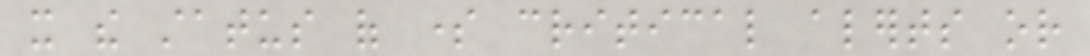it the status of some critical alerts or
